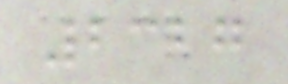2327
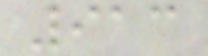913
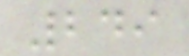249
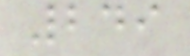249
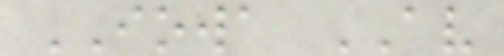IOWA AV
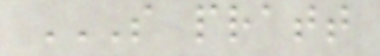S PRATT
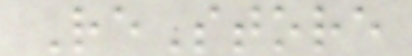ReStore
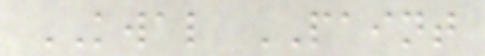KWAL PAINT
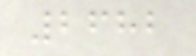2682
